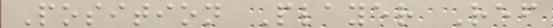Position Player Ref
